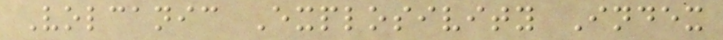Volcanic Explosivity Index
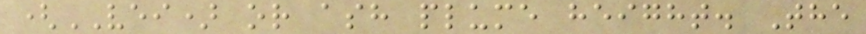(VEI) or ash plume height. The
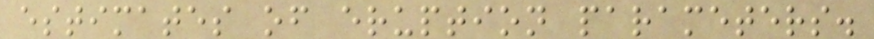estimates of eruption parameters.
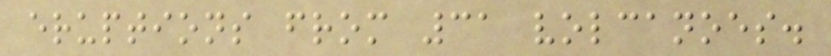eruptions from 31 volcanoes.
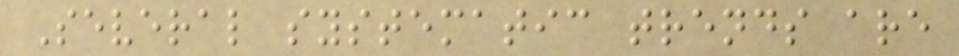Several systematic trends are
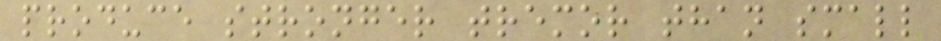produce stronger tremor than small
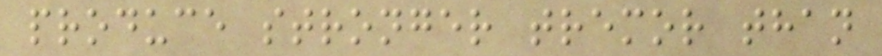produce stronger tremor than
